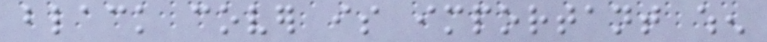black cover is important when
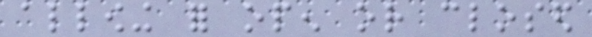allowing for open or closed
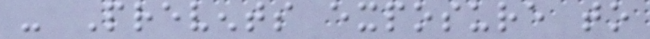- Prevents exposure to
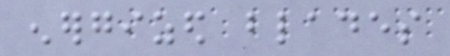energized blades
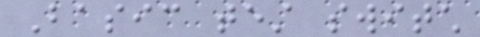Basic test switch
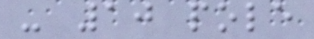- 10 pole
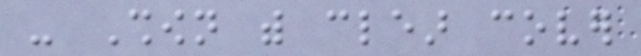- Shown with clear cover
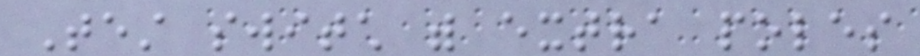Test switch with extra poles
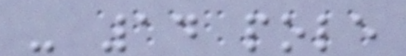- 14 pole
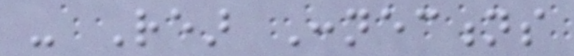- Rear Connections
